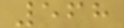568
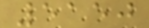5150
